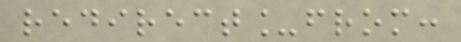redirect_from:
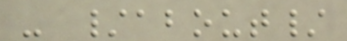- /about/
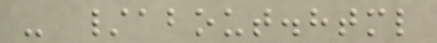- /about.html
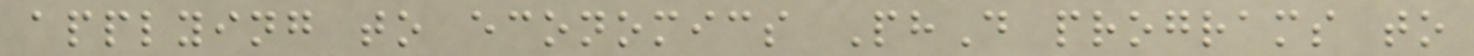applying to economics PhD programs to
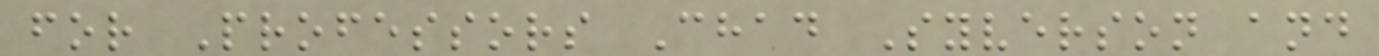for Professors Chad Syverson and
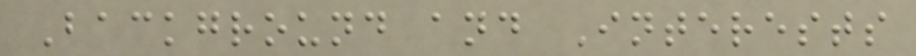Background and Interests
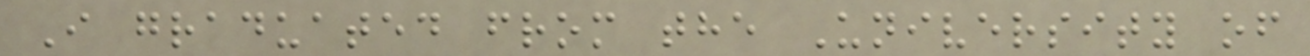I graduated from the University of
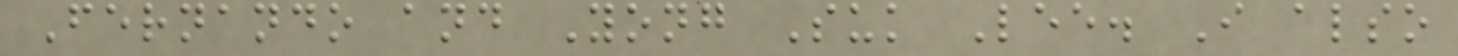Fernando and Yong Suk Lee. I also
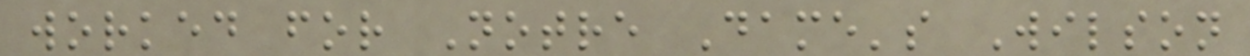worked for Notre Dame's Wilson
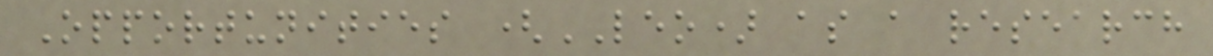Opportunities (LEO) as a research
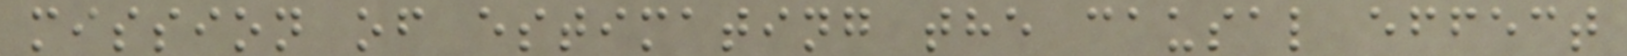mission of estimating the causal effect
